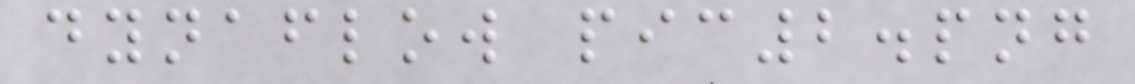dynaflow pic2.png
